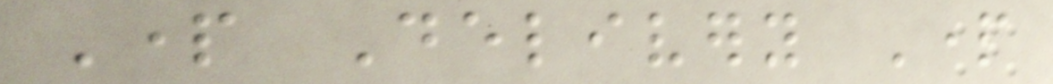Part Delivery Part
